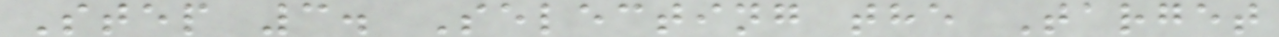Step 3. Selecting the Target
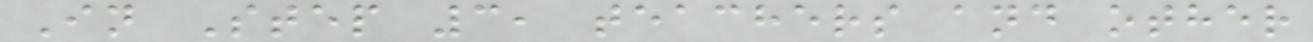In Step 3, teachers and other
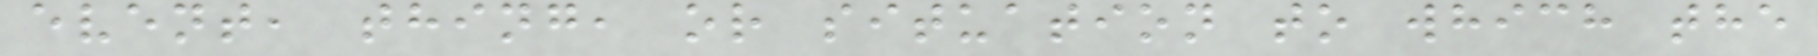event, thing, or situation to which the
